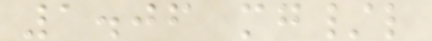1.06 mg/l
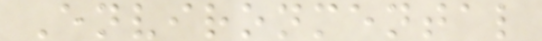Environmental
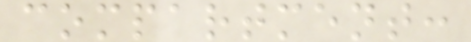compartment:
